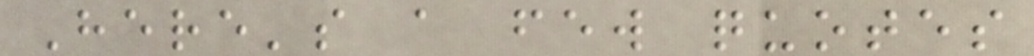Here's a few quotes
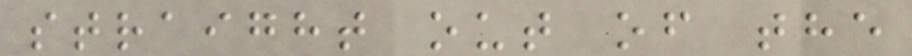straight out of the
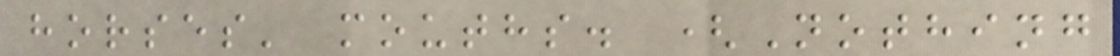horses' mouths. (Nothing
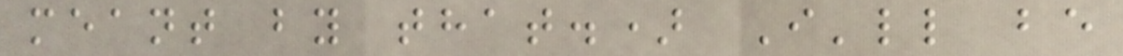meant by that.) I'll be
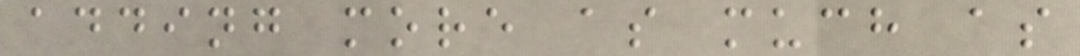adding more as much as
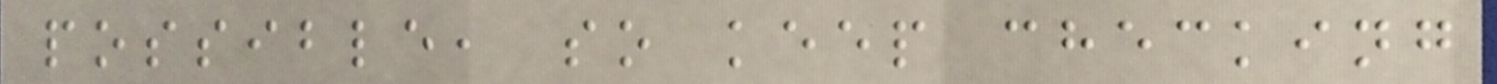possible, so keep checking
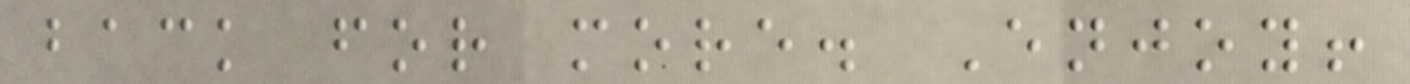back for more. Enjoy!
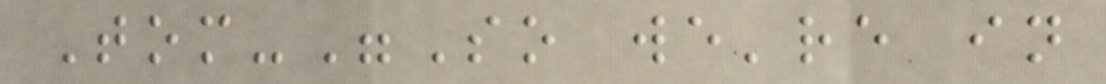Tom-"So we're in
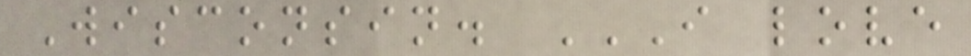Wisconsin. I LOVE
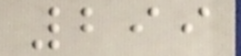299
